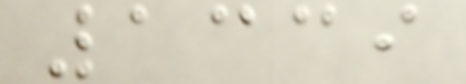1339
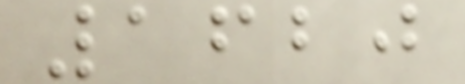1620
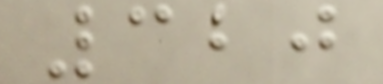320
